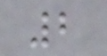2
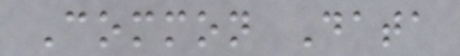Common Data
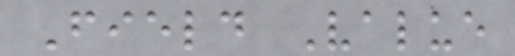Field Value
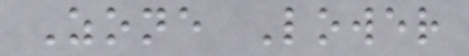Zone Lower
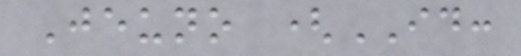Jeuno (ID:
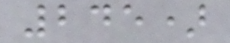245)
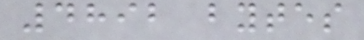4892 bytes
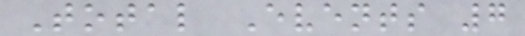Total Events 7
